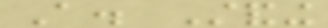A. Standing
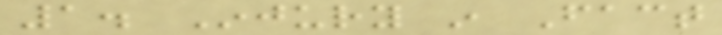1. Injury in Fact
